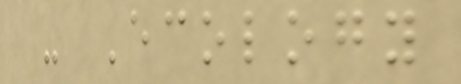- Ecology
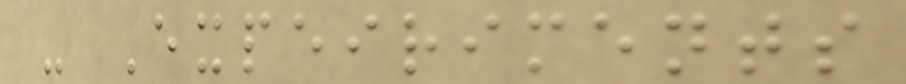- Expeiriments
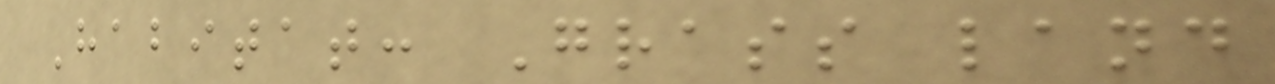Habitat: Grass land
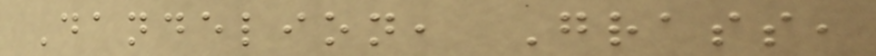Dandelion, Grass,
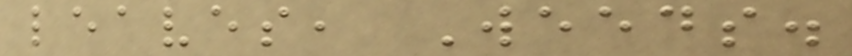leaves, Weeds.
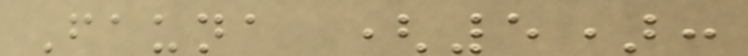Fauna (5):
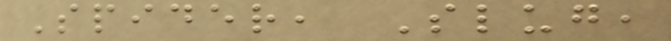Spider, Slug,
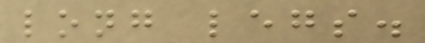long legs.
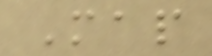Map
